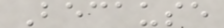Because
